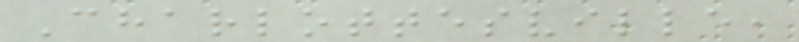Charlottesville,
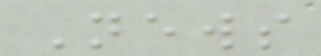News
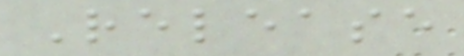Release
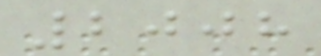2008
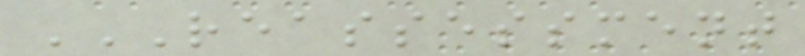REASSESSMENT
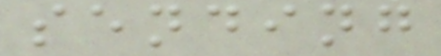sending
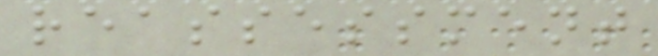reassessment
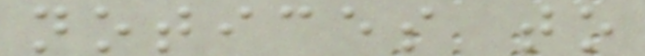notices to
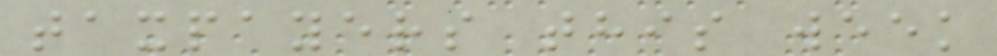taxpayers this week
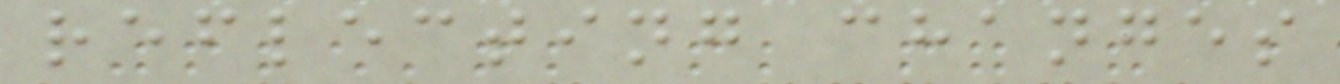reflecting changes
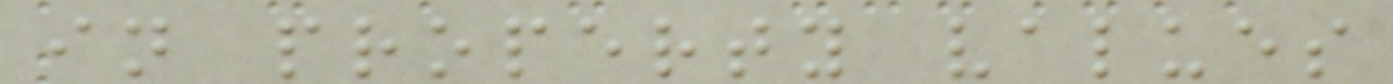in property values
